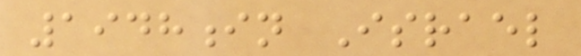1948in Israel
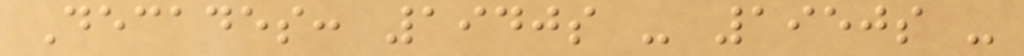Decades: 1940s - 1950s -
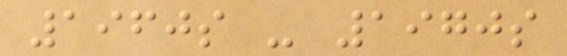1960s - 1970s
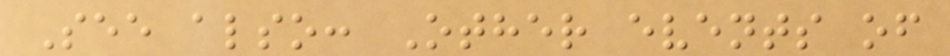See also: Other events of
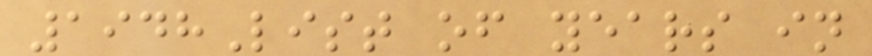1948List of years in
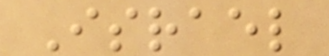Israel
